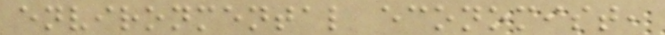environmental economist,
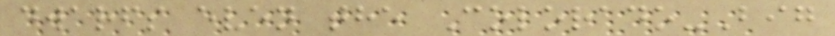dwarfs even the Colorado-Big
